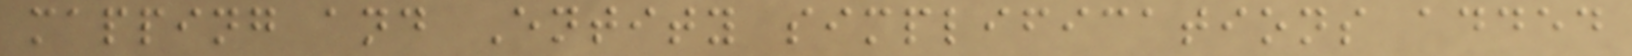mapping and Entity simplifications added
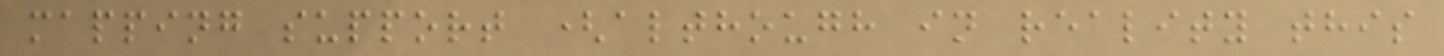mapping support (although in reality this
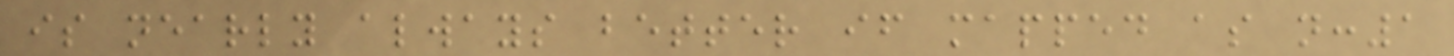is nearly always better if mapped as n:1
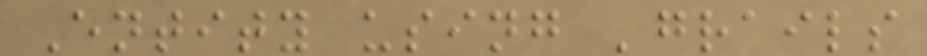Entity using 'grails
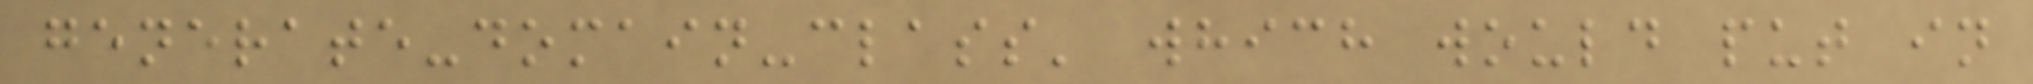generate-domain-class' which would put in
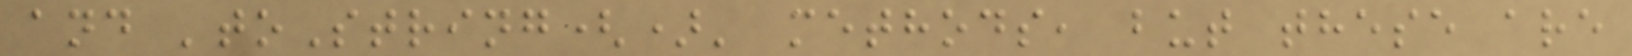and 'toString()' methods, but these are
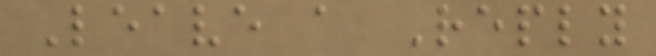Leave a Reply
